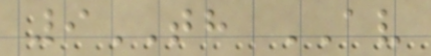9TH AV
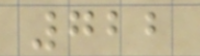722
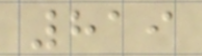819
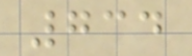734
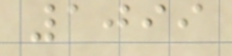1099
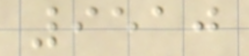9510
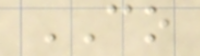CO
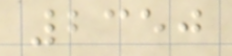2350
